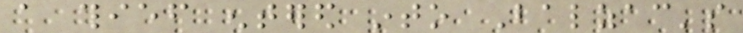a thief entered into Balzac's
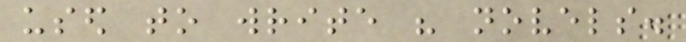used to write his novels.
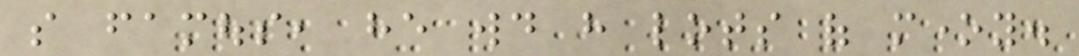so famous, he would have lots of money.
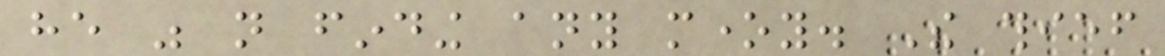he was not finding any money. The thief
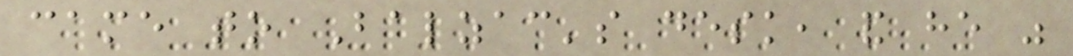came to Balzac's desk, and he was
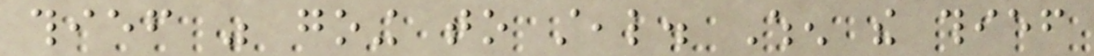thief was going to steal. When the thief
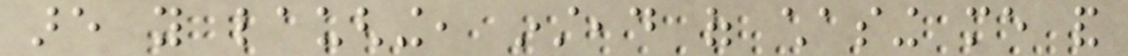are you laughing, instead of chasing me and
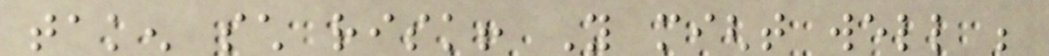taken such risk! You might well be
